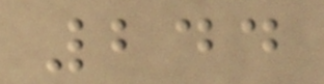244
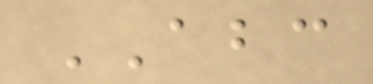ABC
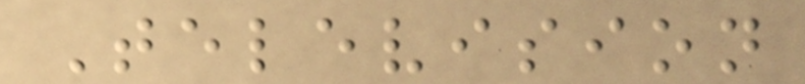Television
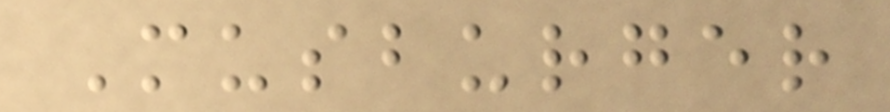Musburger
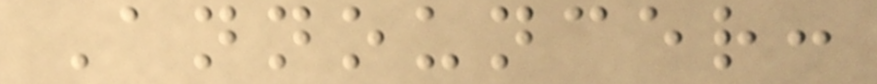Announcer:
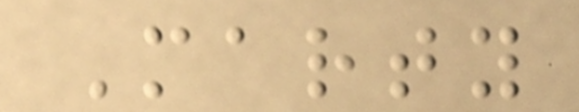Marty
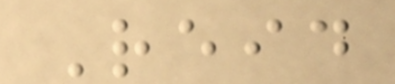Reid
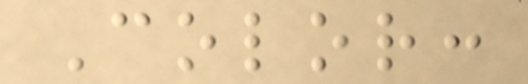Color:
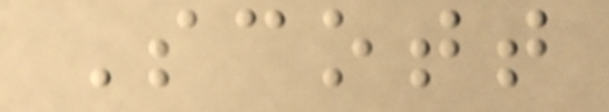Scott
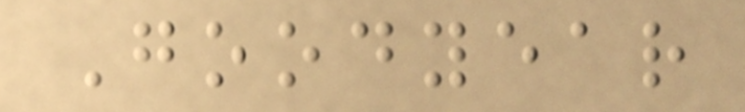Goodyear
